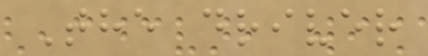The driver
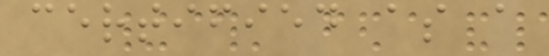certified as a
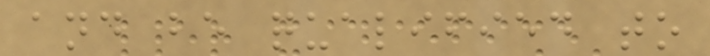and be qualified to
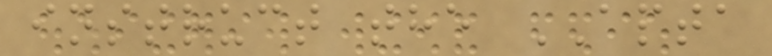instruct the APTA
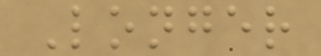Longer
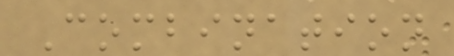Combination
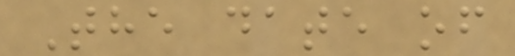The date of
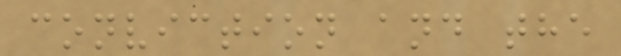conviction and the
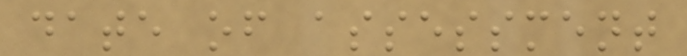date of assessment
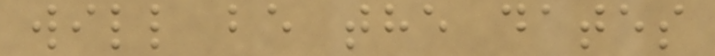will be the dates
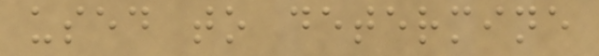used to determine
